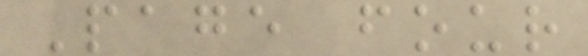Page four
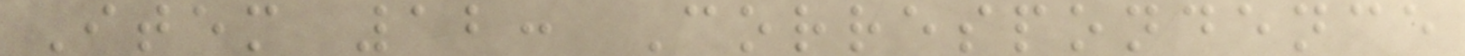Item 12: Correspondence
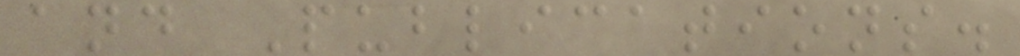and Publications.
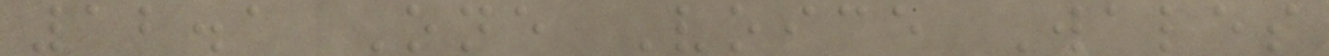12.1 One Voice Wales
